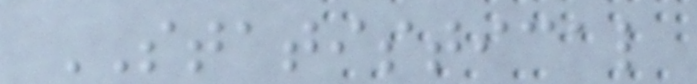STATISTICAL
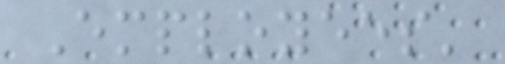Employees'
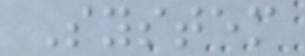System
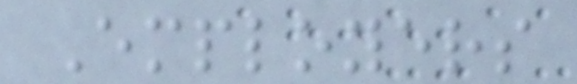Employers
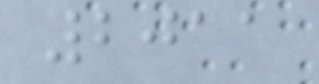2011
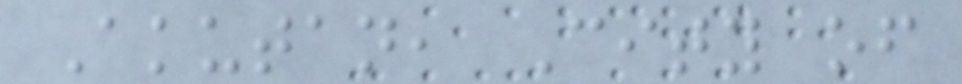Akutan, City of
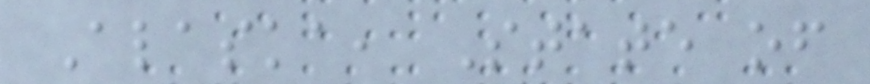Alaska, State of
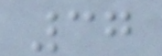37
